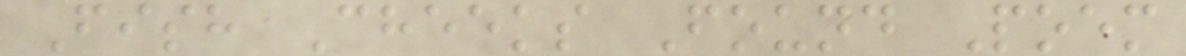Fish Cheeks Found Poem
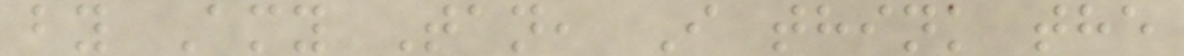by Amy Tan, I think the
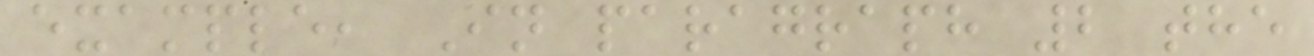example, In paragraph 2 the
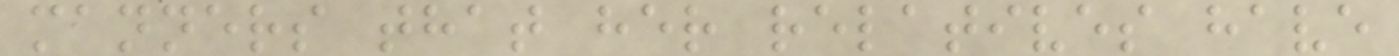manners that her relatives have
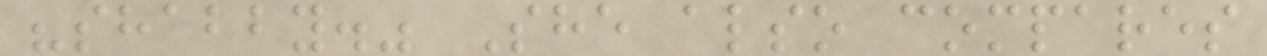"shabby." She also compares
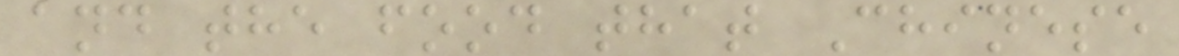and the food that Chinese
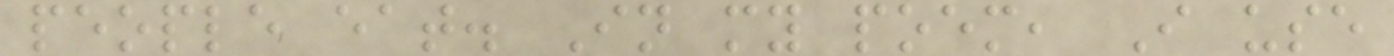people eat. In my poem, I use
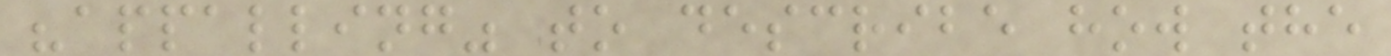"appalling" to describe how the
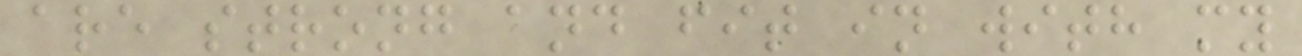are strong and fit in with my
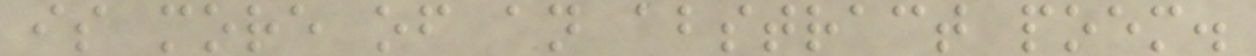is more of an abstract poem.
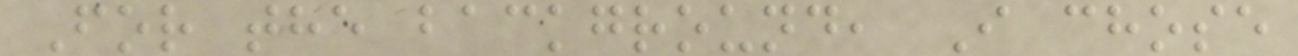For the background, I chose
